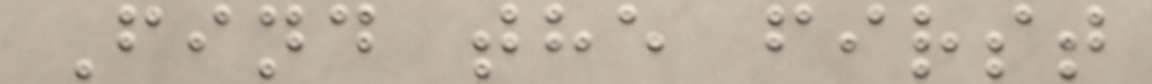Find the first
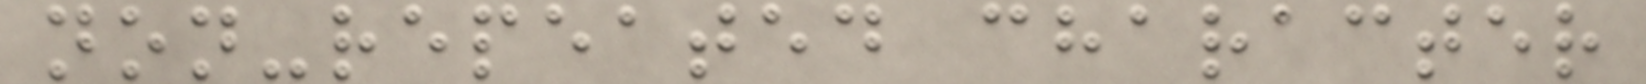non-repeated character
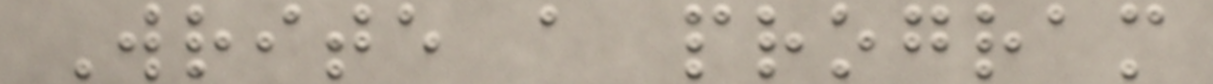Write a program
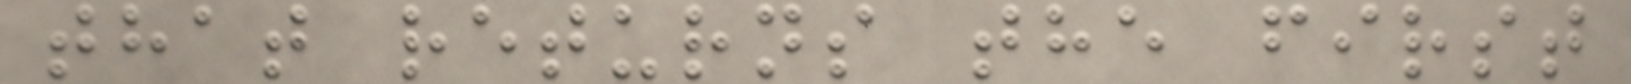that returns the first
